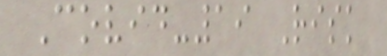Covid-19 Risk
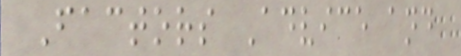Factors Advice and
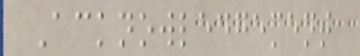Acknowledgement
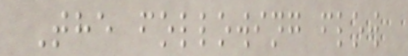The following flow
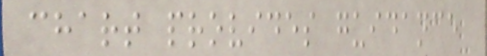chart provides guidance
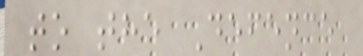to the Defence
